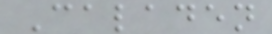Caladen
